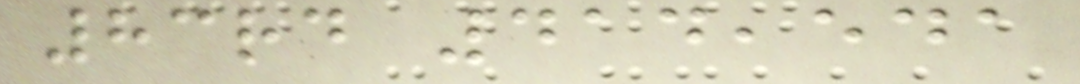83rd 414,541
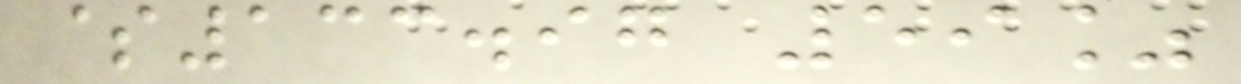$133.97 59%
